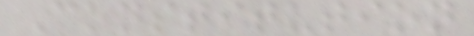Constitution
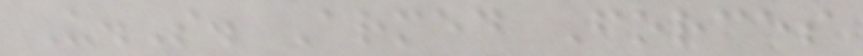U.S. Armed Forces
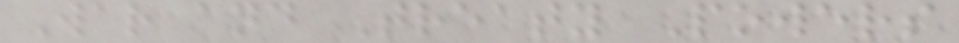War and Treaty Powers
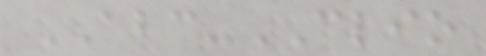ABC-CLIO
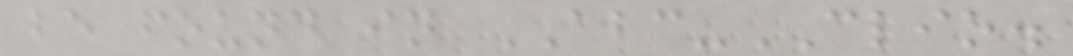be found in ABC-CLIO.
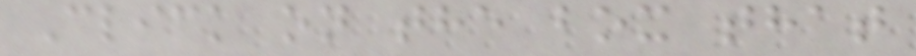Click on the box that
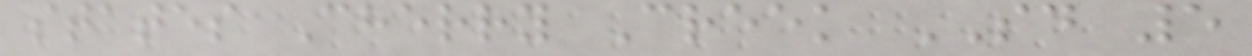states Cherry Creek SD 5
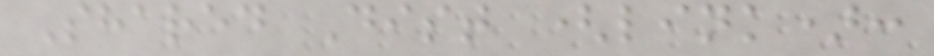Shared Dist (link):
